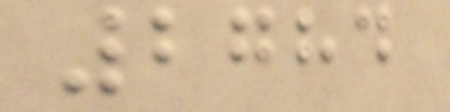2784
